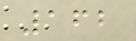162
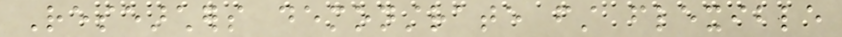Researchers demonstrate first flexible
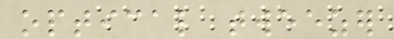optical tweezer
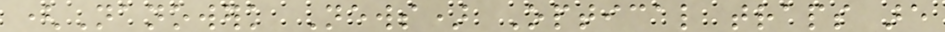(Nanowerk News) Optical traps are
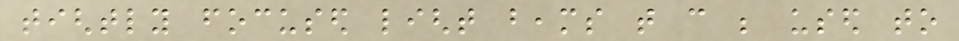tightly focused light beams that can be used to
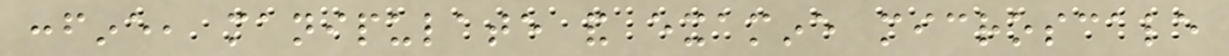confine, manipulate and examine microscale
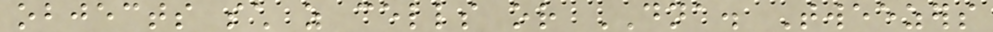objects such as cells or DNA. Tweezers
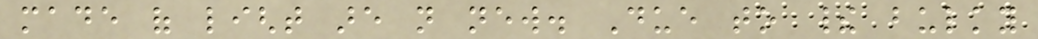made of light are not new. Due to their bulky
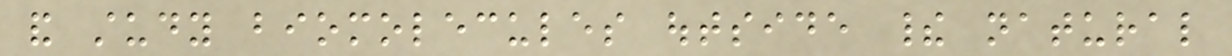and study biomolecules outside their natural
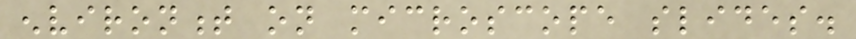environment on microscope slides.
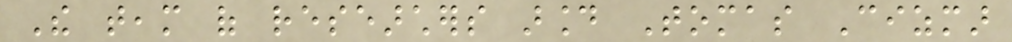The team of researchers around Tomas Cizmar
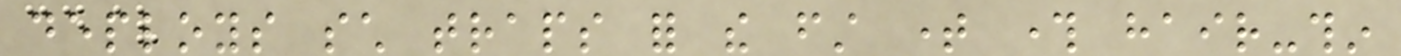deploys such traps for the first time through hair-thin
